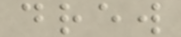drew
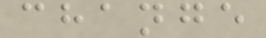change
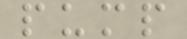pump
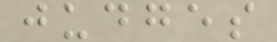judges
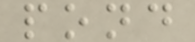pond
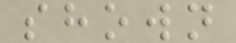shown
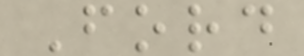Ford
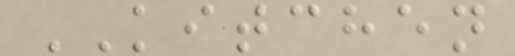KITCHEN
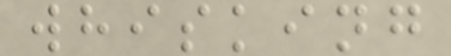whisking
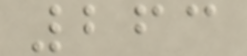263
